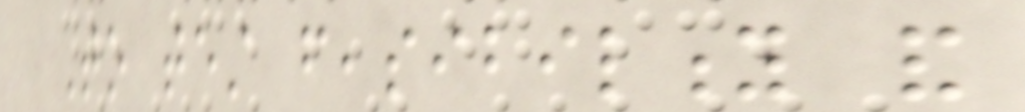To test feasibility and
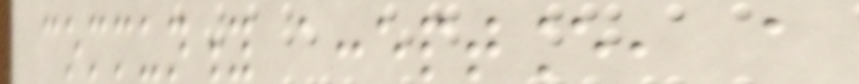community acceptance, a
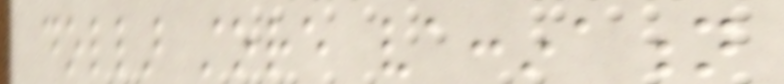dollar store vaccination
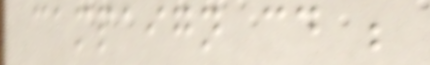campaign could be
